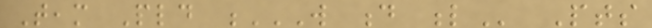Team Pld W D L Pts
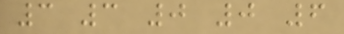3 3 0 0 6
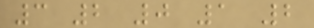3 2 0 1 2
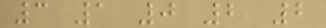3 1 0 2 2
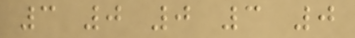3 0 0 3 0
